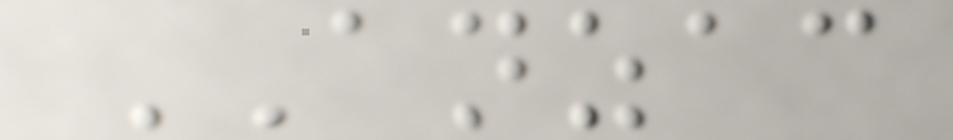ANZAC
